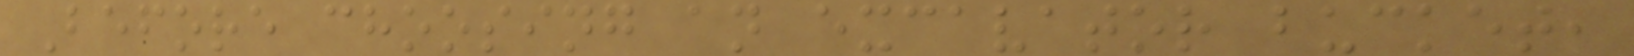Before choosing an excavator bucket,
